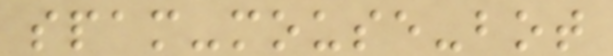spam-mouse-bot
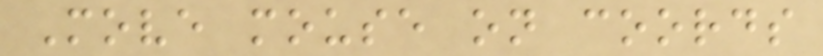Move mouse on coords
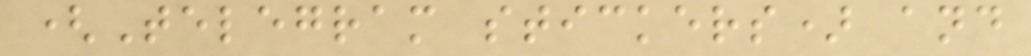(Telegram stickers) and
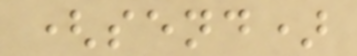(send)
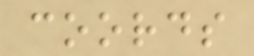coords
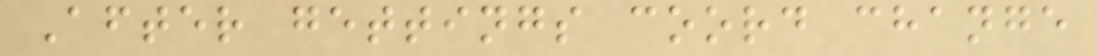After gettings coord change
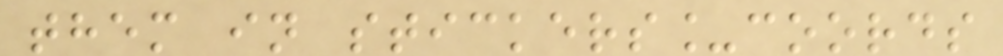them in stickers_coords
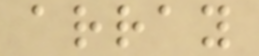array
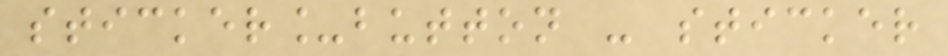sticker_button - sticker
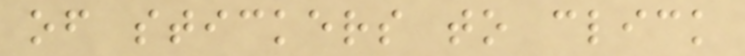of stickers to click
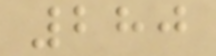280
